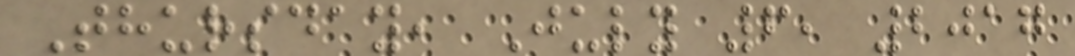Thursday, July 6, 2017
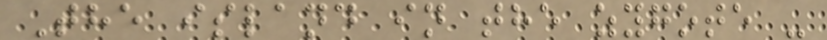The island in the zygote -
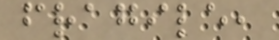fragile,
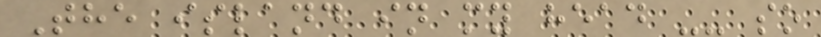The island in my head -- so
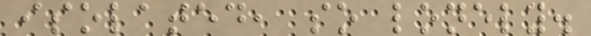isolated, so lonely.
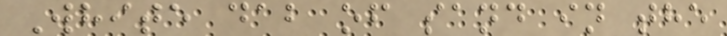White dab of sand in the
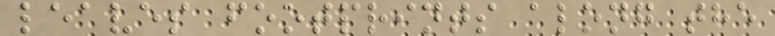leaves footprints along the
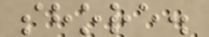shore.
